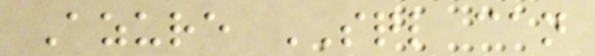Azure SQL can
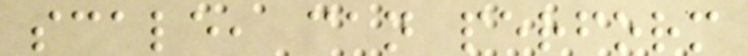scale, can perform
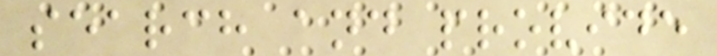search and provide
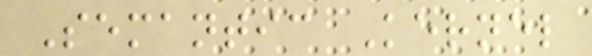Semantic Kernel
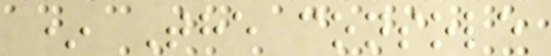* The console
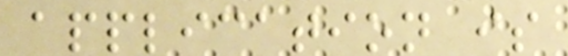application is
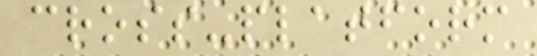cross-platform
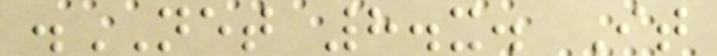.NET 8.x. It
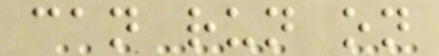can run on
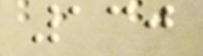130
